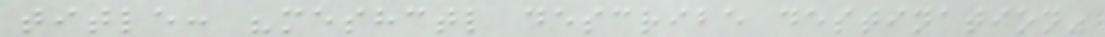title: "meshctl describe destination"
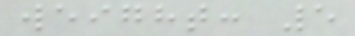weight: 5
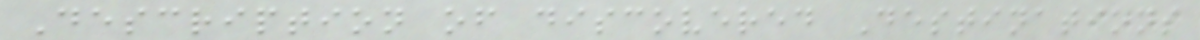Description of discovered Destinations
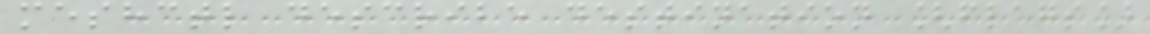meshctl describe destination [flags]
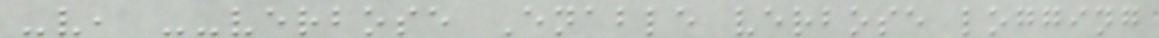-v, --verbose Enable verbose logging
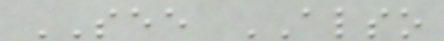SEE ALSO
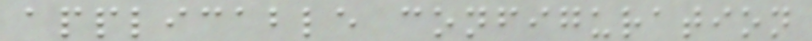applicable configuration
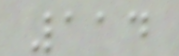114
